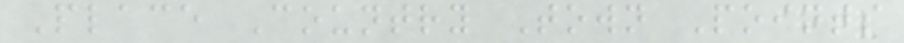Place Country Town Points
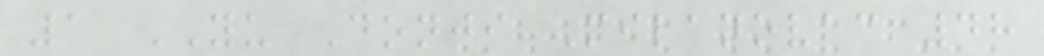1 YU Donji Milanovac 48
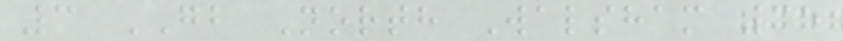3 GB North Walsham 35
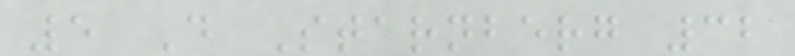5 D Starnberg 32
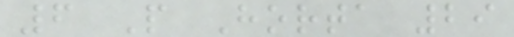6 P Horta 29
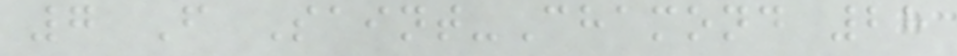7 F Saint-Chamond 28
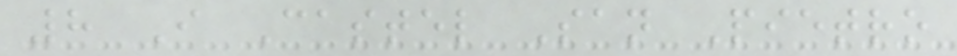8 I Castel San Pietro
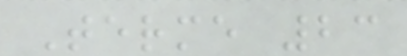Terme 23
